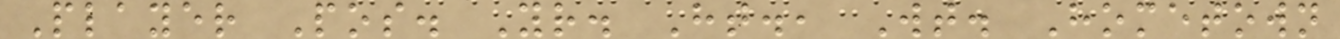Player Pos. Yr. Ht., Wt. Hometown
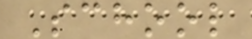School
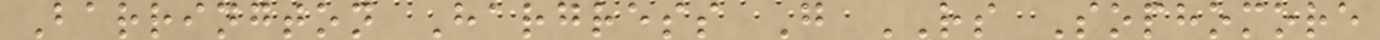Barrington Hargress G RS Sophomore
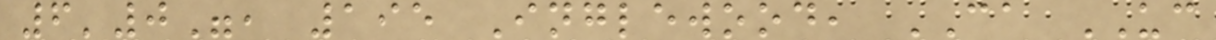6'0", 195 Inglewood, CA UC
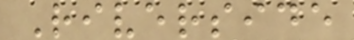Riverside
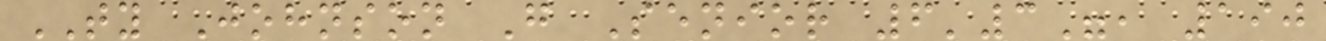TY Johnson G Senior 6'3", 190
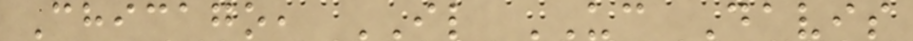Chicago, IL UC Davis
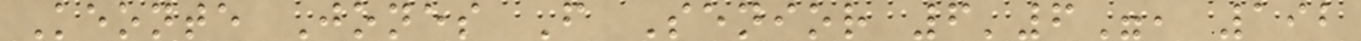Keonte Jones F Senior 6'6", 192
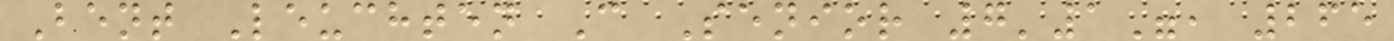Bent Leuchten C Senior 7'1", 265
